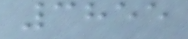3855
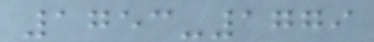1753-1779
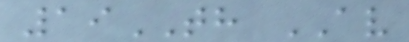19TH AV
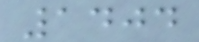1404
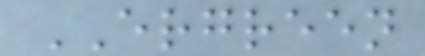ERGREEN
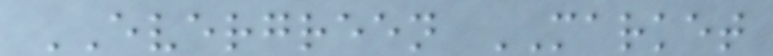EVERGREEN MARKET
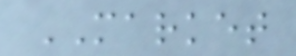MARKET
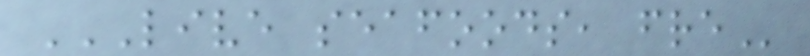LIVE SEAFOODS, FRE
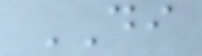DI
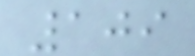109
